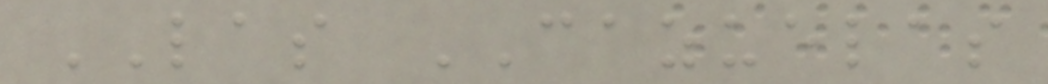LAS CAZUELAS
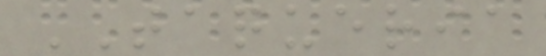TAQUERIA
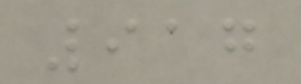917
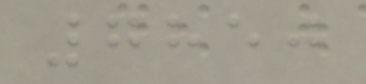7850
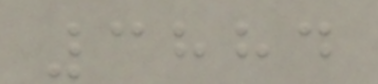3884
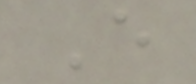E
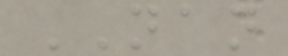NAN
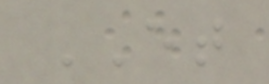ET
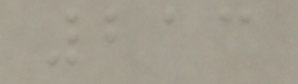213
